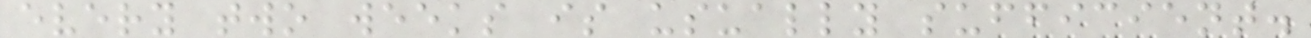every two weeks is usually sufficient.
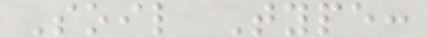Soil Type:
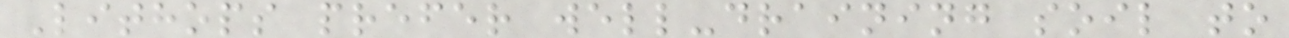Lithops prefer well-draining soil to
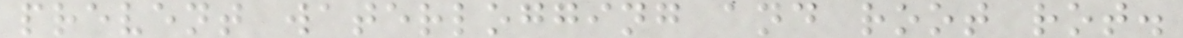prevent waterlogging and root rot.
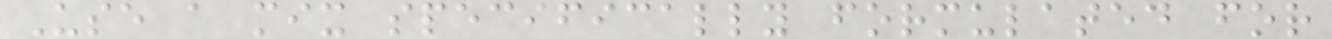Use a mix specifically formulated for
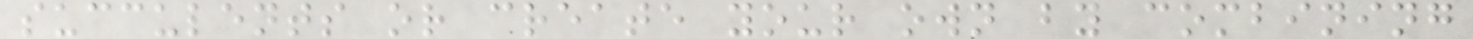succulents or create your own by combining
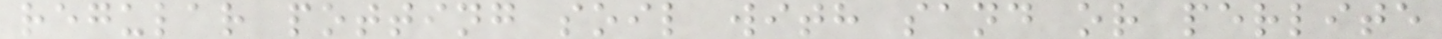regular potting soil with sand or perlite
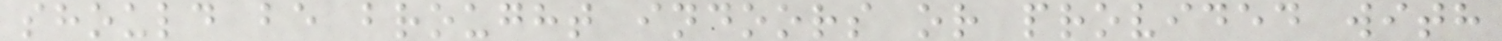should be brought indoors or provided with
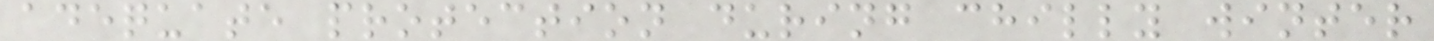adequate protection during chilly winter
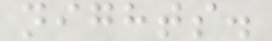nights.
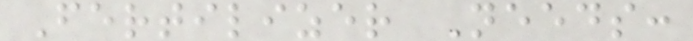Fertilizer Needs:
